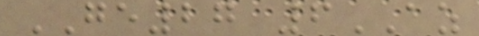GE27 6AZ
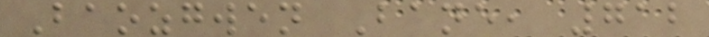Baozgwen Bane, 712
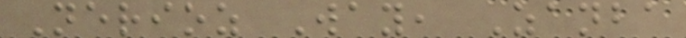Nerioz Way, Zanba
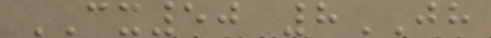CX50 8JH
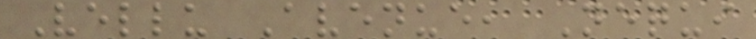Vellu Avenue, Nequi
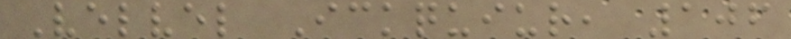Velvel Ickquiur, 106
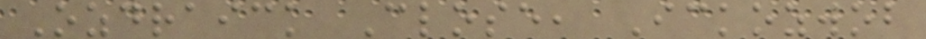Ozdraick Close, Ickozwob
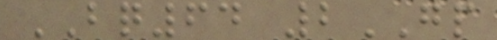BQ64 2GP
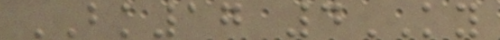BK17 4KY
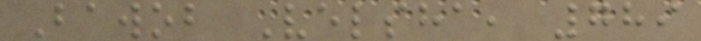Bawob Velsha, 789
